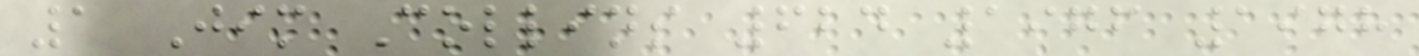1 Jim Collins 624 1976 1978
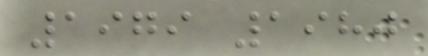1979 1980
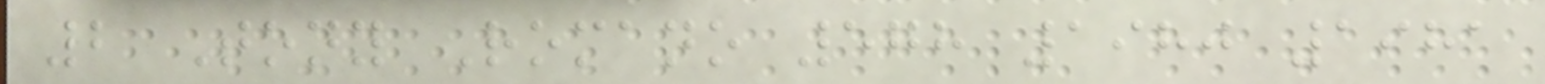2 Tony Romano 578 1980 1981
